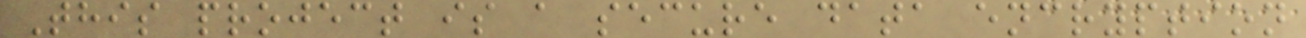This project is a secure data encryption
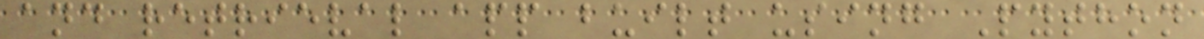and retrieval app built using Python
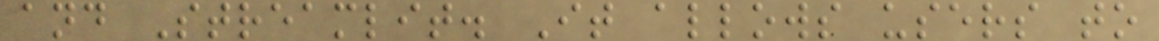and Streamlit. It allows users to
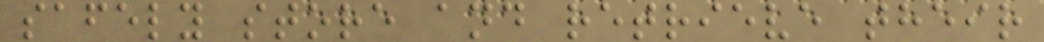safely store and retrieve their
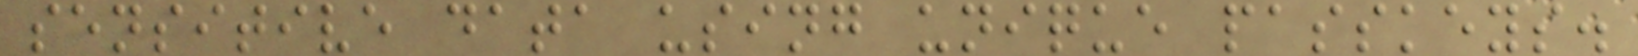sensitive data using unique passkeys.
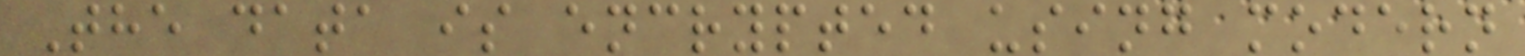The data is encrypted using modern
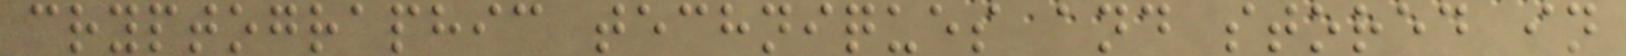cryptographic techniques and stored in
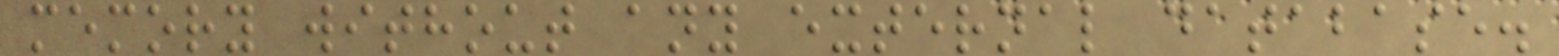memory without any external database.
